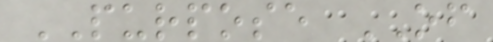PURPOSE OF
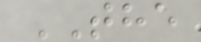THE
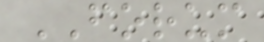FORUM
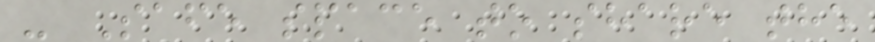- Safe space to share the
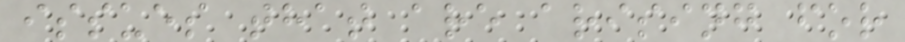issues that are arising for
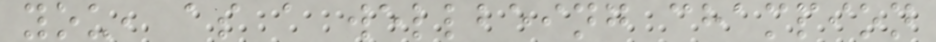you, as a wellbeing champion
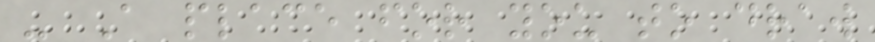- A place for you to draw
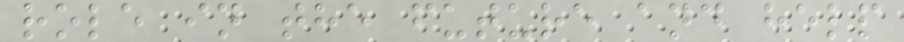role in the future and help
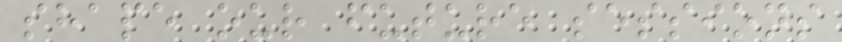shape our future sessions
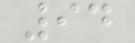94
